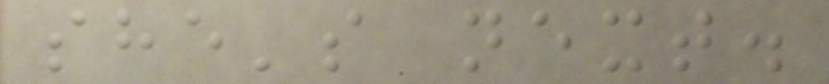she's next.
